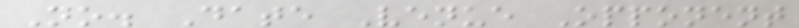No. Date Venue Opponent
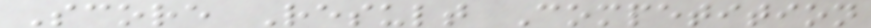Score Result Competition
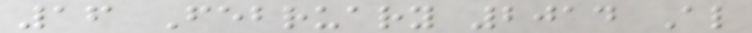16 February 2014 Al
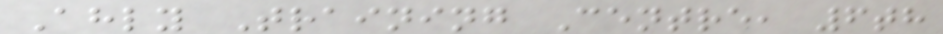Ahly Training Centre, 6th
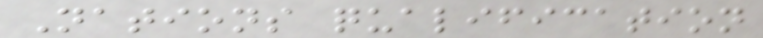Nations qualification
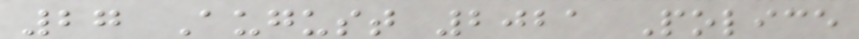27 August 2021 Police
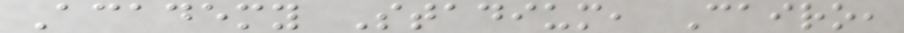Academy Stadium, Cairo,
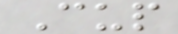Cup
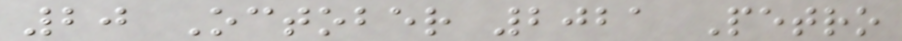20 October 2021 Petro
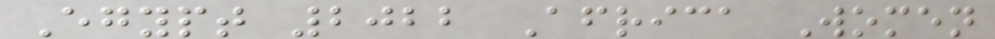Egypt 2022 Africa Women
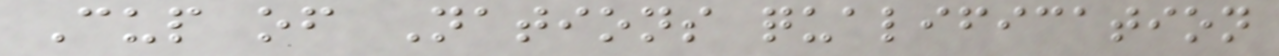Cup of Nations qualification
